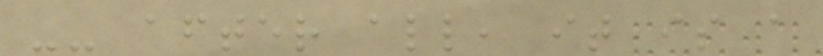-- after all, it is a
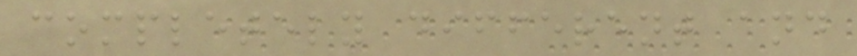completely different and
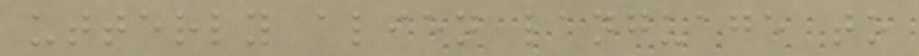utterly alien language to
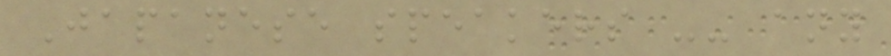Japanese speakers -- any
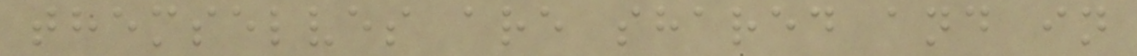themselves are shared and in
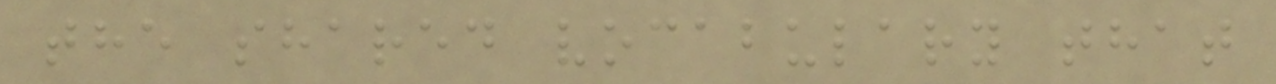the shared vocabulary that
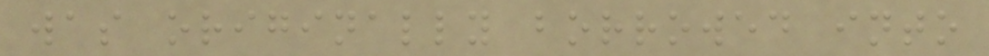was originally borrowed into
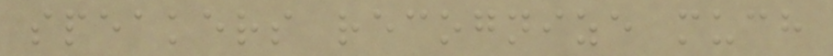speakers recognize much
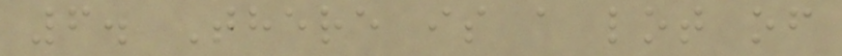6. There is a lot of
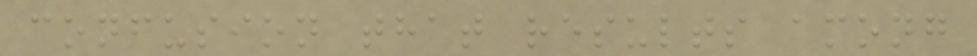confusion that results among
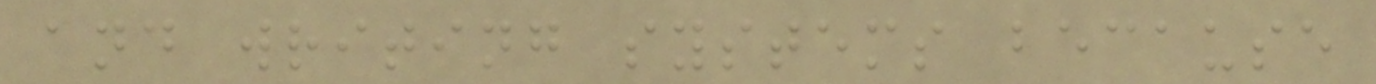and writing systems because
